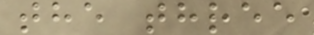the three
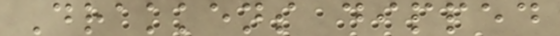Drakkens dipped
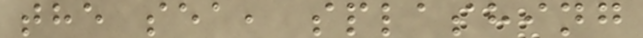the sea, splashing
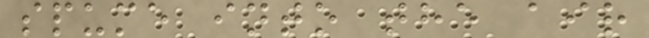spume into the air
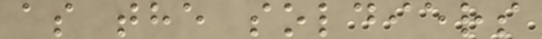as the soldiers
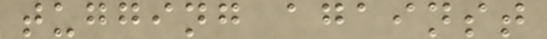tugging against
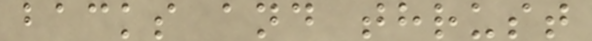backs and thrust
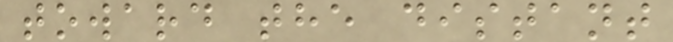toward the distant
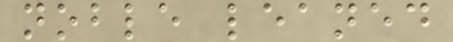noble leaned
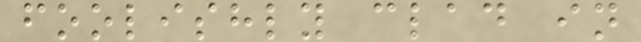foolishly clad in
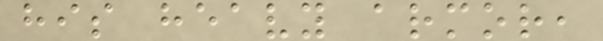his heavy armor,
